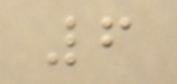6
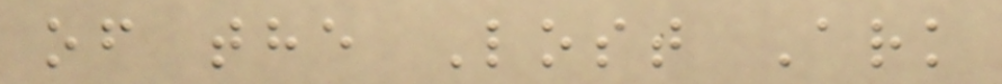of the Lost Ark
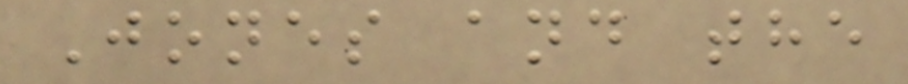Jones and the
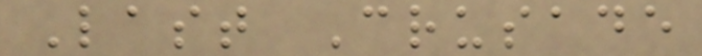Last Crusade
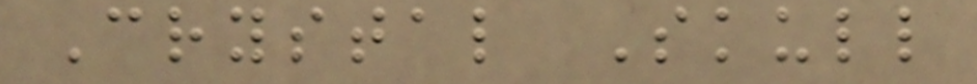Crystal Skull
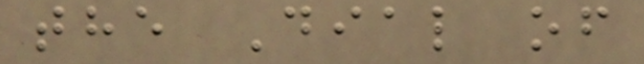the Dial of
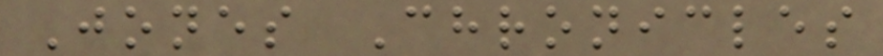Jones Chronicles
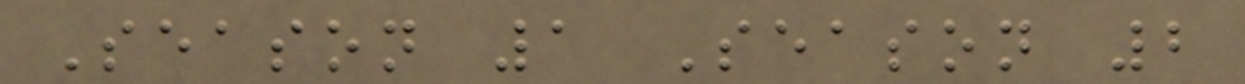Season 1 Season 2
